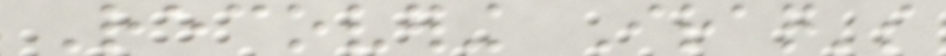Recovering Iraq's
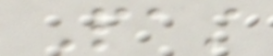Past
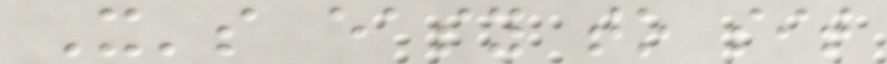It's easy to sit
